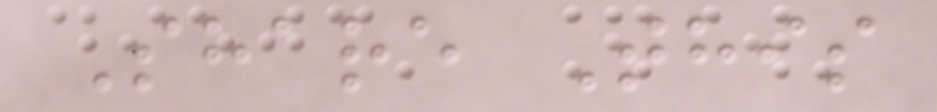Share This
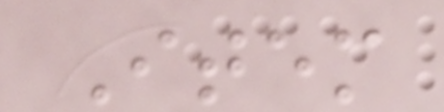Item
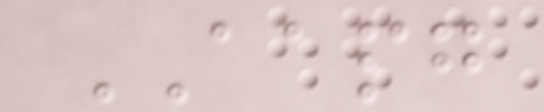AAPG
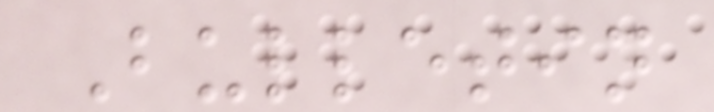Bulletin
